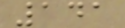141
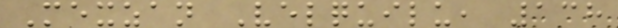Mexzan Velquilu, 138
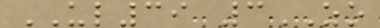UL39 3ZO
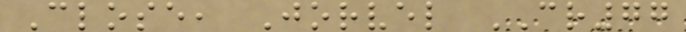Close, Jorvel CR77
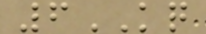6KQ
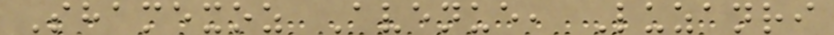Shamexoz Avenue, Luzanri
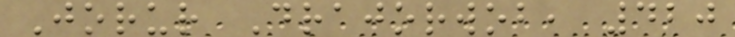Jorur Drajorwob, 420
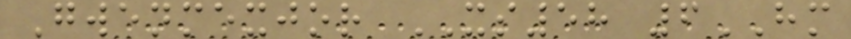Gwenmexjor XS58 6HM
